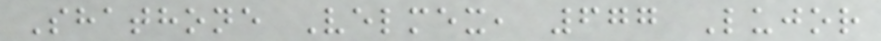Shathone Velmex, 677 Lujor
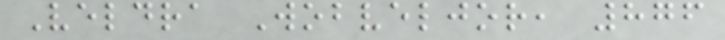Veldra Wobveljor, 876
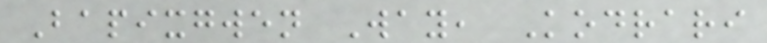Bapixgwen Way, Kodrari
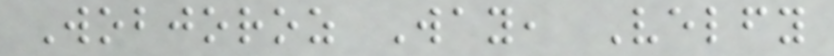Wobjoroz Way, Velfy
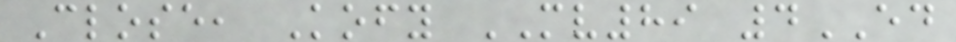Close, Kofy MV89 4ED
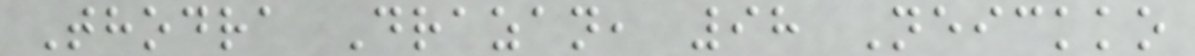Thodra Drazan, 98 Neickko
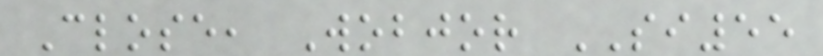Close, Wobjor SI55
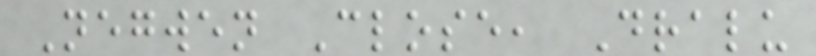Negwen Close, Dralu
